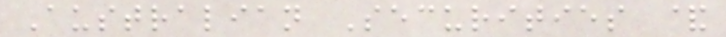Australian Securities &
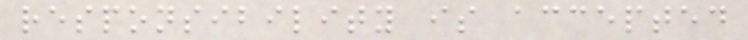responsibility is accepted
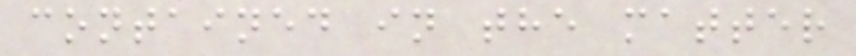contained in the matter
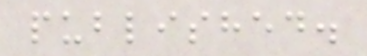published.
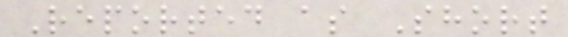Reported as Short
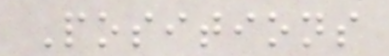Positions
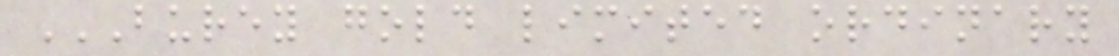BUREY GOLD LIMITED ORDINARY
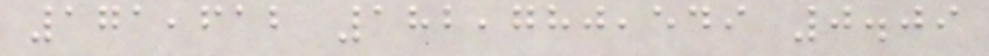171,612 182,780,549 0.09
